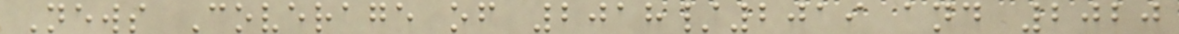News Coverage of 2018/2019 and 2020
